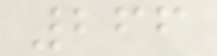266
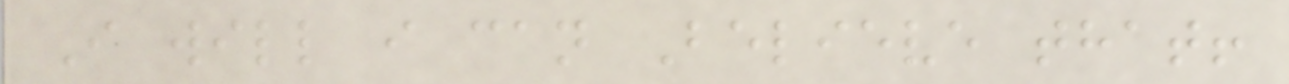I will i can Believe that!
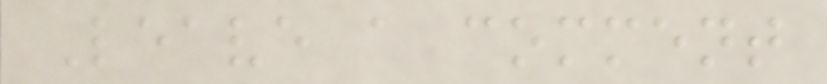Leave a comment
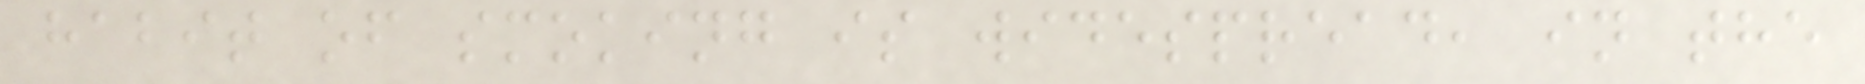habit of smoking is widespread, in the
